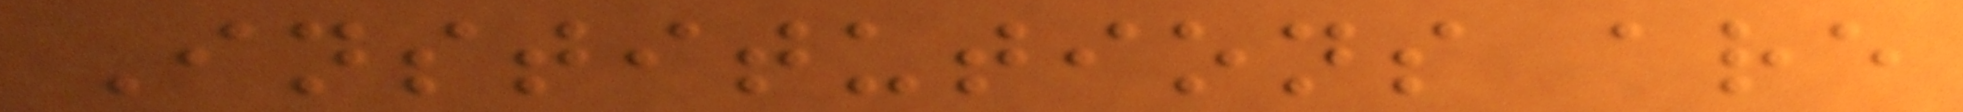Institutions are
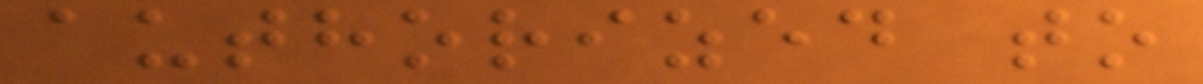authorized to
